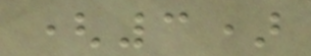(3)
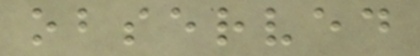observed
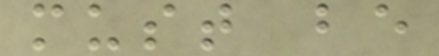must be
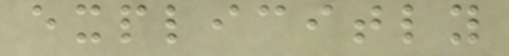explicitly
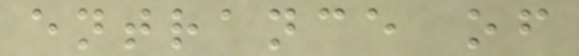entrance of
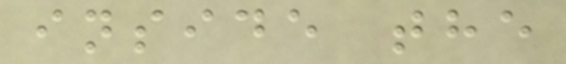inside the
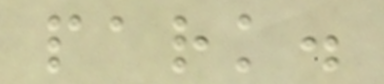park.
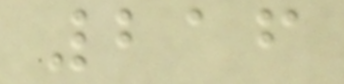216
